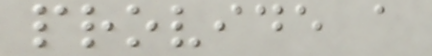provide a
